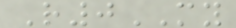R0MY
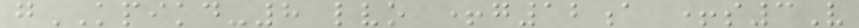gKPIKD-8 lvo +g12a +s3V
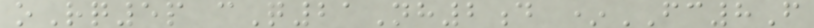oRq5p cQ21Nh2d *FC8F
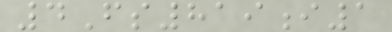4Fs819i1
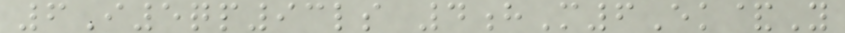6I5qp93ls 4hM6Ek&Y
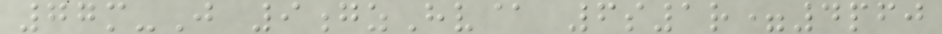77m-J 9gzHv@ 6s1r=4pfj
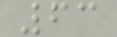63
